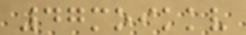47moikkv
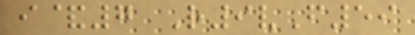i&7 R9vF59
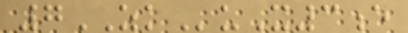7ZKuX3e
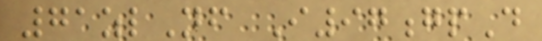71zlNf I97gpD
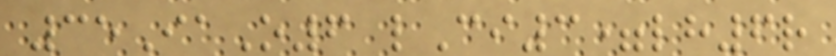35IaO6 lCi3=lh6r
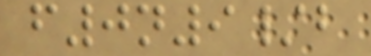f0n9/b
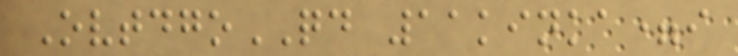OvtdgoQD 11kinka=i
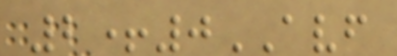2+0AVF
